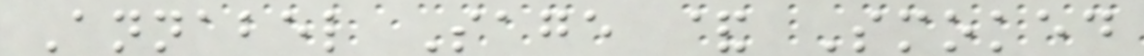Annabel Sage & Smoked
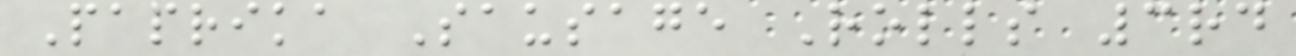Paprika Sausage Rolls 3rd
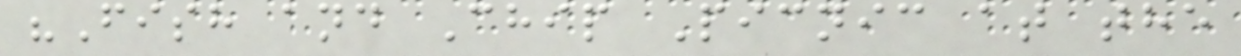"Fish and Chip Picnic at the
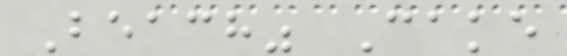Beach" Cake
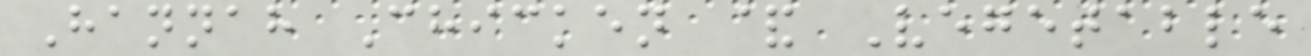Hannah Chicken & Vegetable
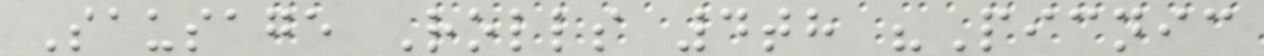Sausage Rolls 4th "Picnic
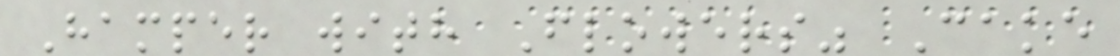Hamper with Flowers" Cake
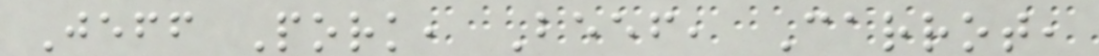Jeff Pork, Beef, Carrot,
